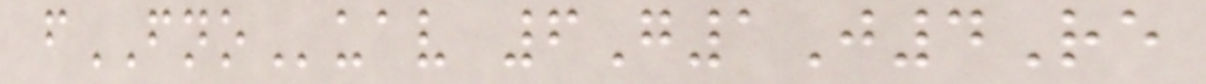fFNOuav 6G1J4Re
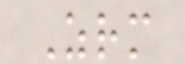Zrm
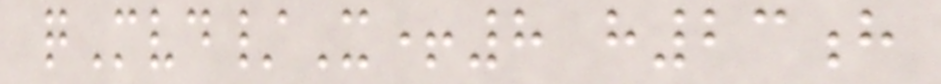qMvd/X+8 h23h
